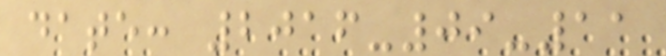date: 2016-09-11
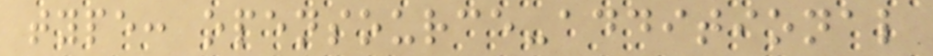type: opensource-additional
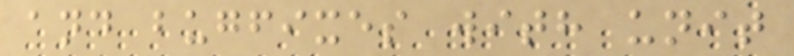and bugfixes with unit
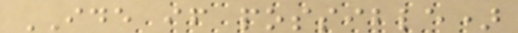IDE if possible)
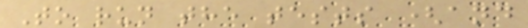To run the tests (and
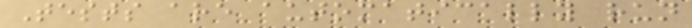Tests are automatically run
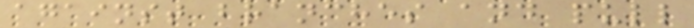against branches and pull
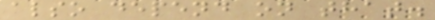also depend on that.
